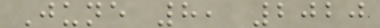June 8, 2020
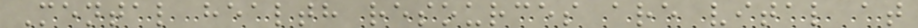Mental health resources are vital at
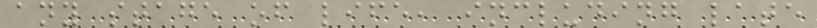any stage of life, including late
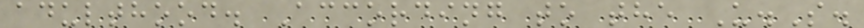adulthood. According to the U.S.
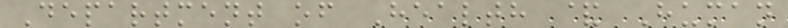Department of Health & Human
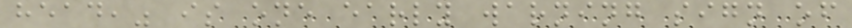head," is one early warning sign of
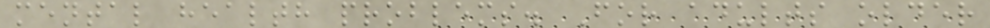mental health problems. For adults older
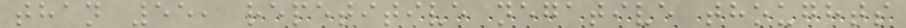than 55, repetitive negative thoughts
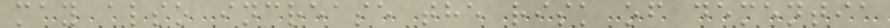may also increase the risk of dementia
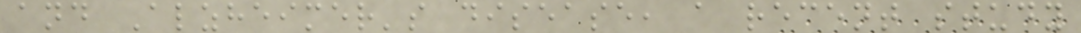and Alzheimer's disease, a recent study
